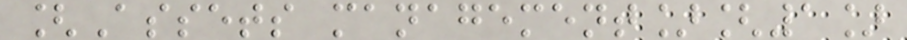[Assets management][1]
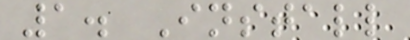1. Install
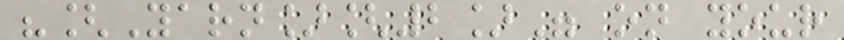"[Yarn][2]" on your
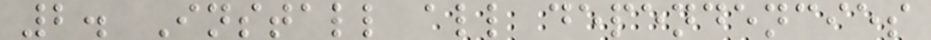2. Install all dependencies
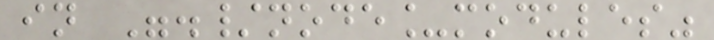in "./node_modules"
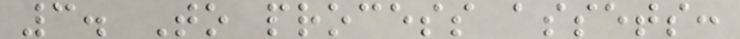3. To process assets:
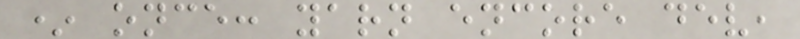* once: yarn encore dev,
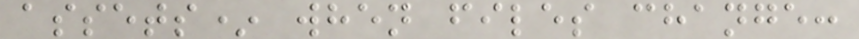assets* when files change:
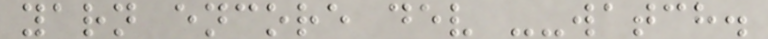yarn encore dev --watch.
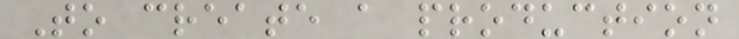To create a production
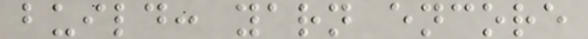build: yarn encore
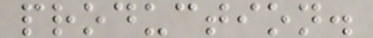production.
